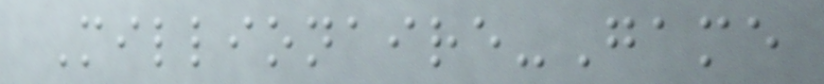Millionaire-Game
